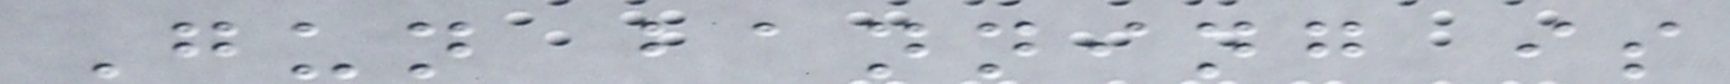Gun banning is
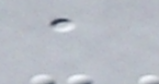a
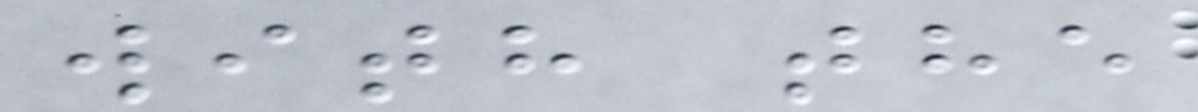with the
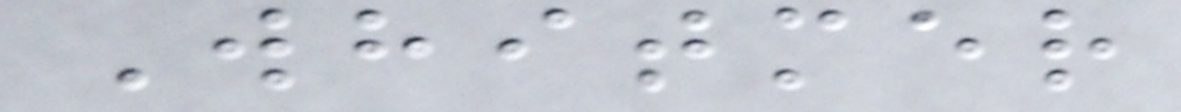Whitmer
